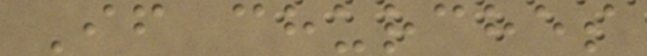If churches
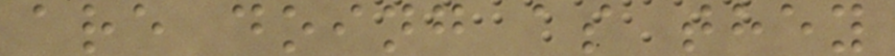are doing as they
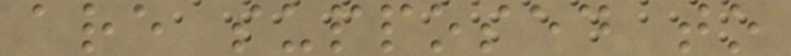are supposed to
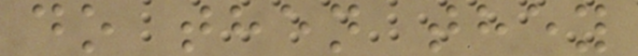do then they
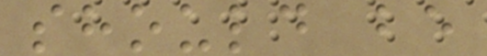should be
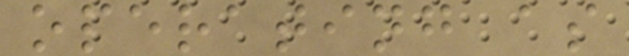operating as
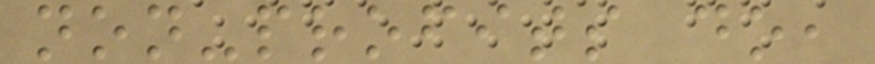non-profits do,
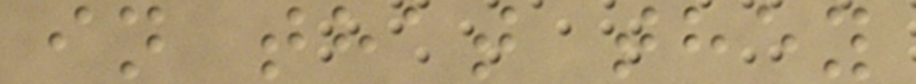in that they
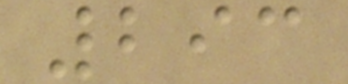293
